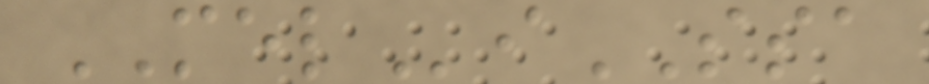MELiSSA
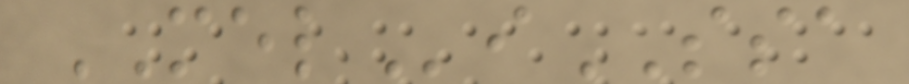MELiSSA
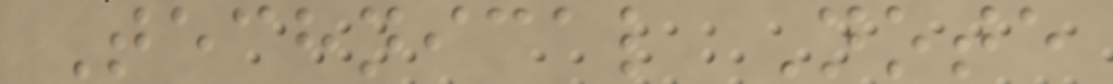Technical Note
